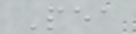Pea
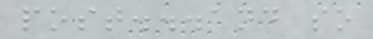post...and so
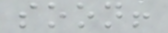soon!
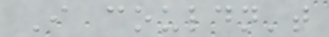I couldn't
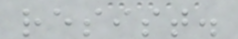resist.
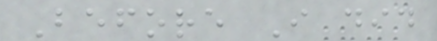Before I did
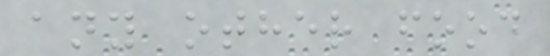any other food
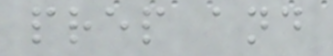prep and
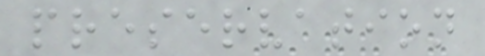preservation
